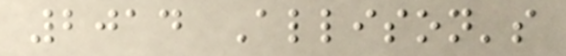2014 Allison's
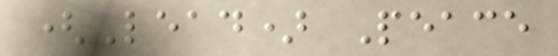(Lead) Peace
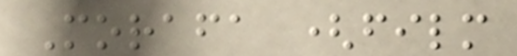Morafa (film
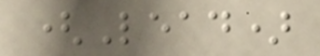(Lead)
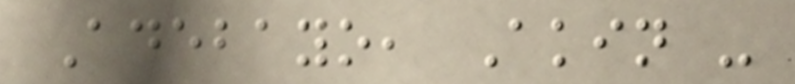Adebayo, Akin -
